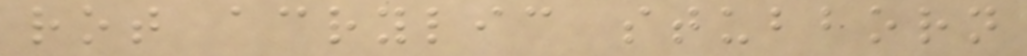rot acrylic stubborn
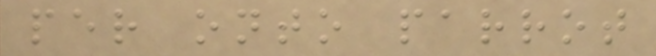per onto parrot
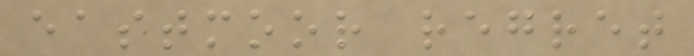eastmoor regret
